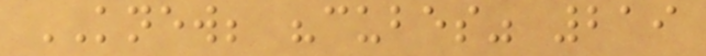KNEW; "cubes" 219
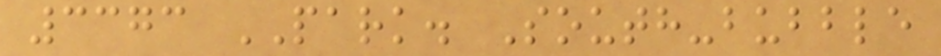3373 PARK. South-bubble
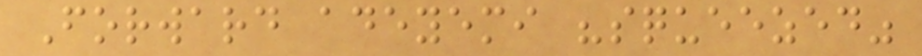Forward adeyemi "squeezed"
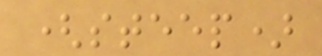(steep)
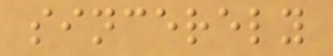sincerely
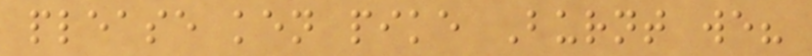please ken pike Burnt we?
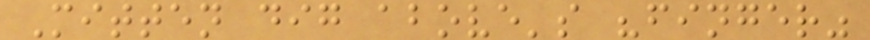Mitten dig above's "finger"
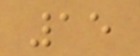15
